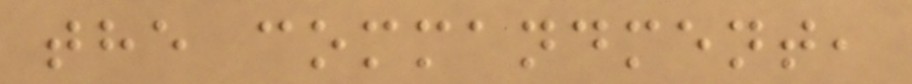the commandment,
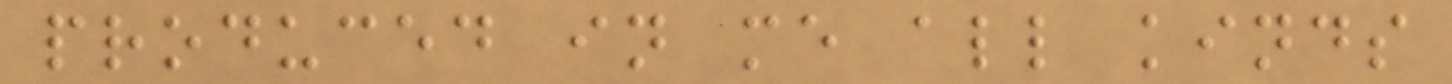produced in me all kinds
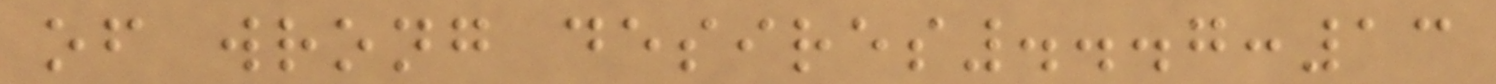of wrong desires...7:13
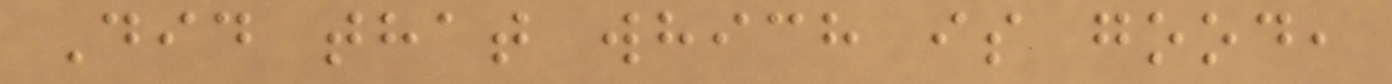Did that which is good,
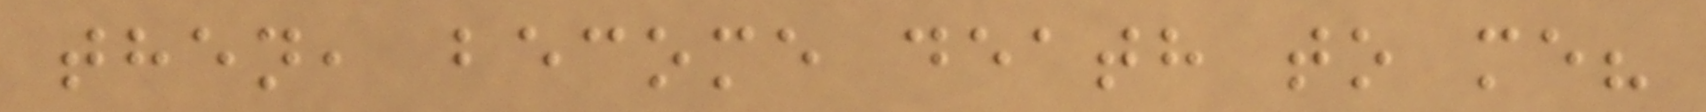then, become death to me?
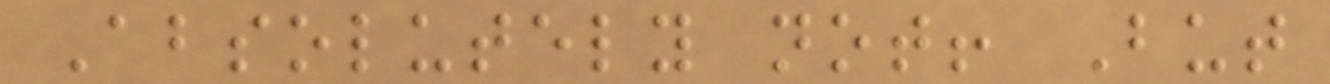Absolutely not! But
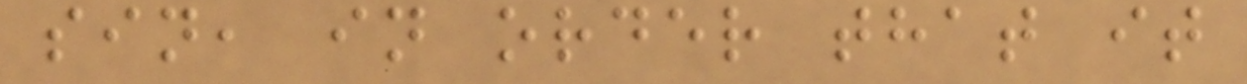sin, in order that it
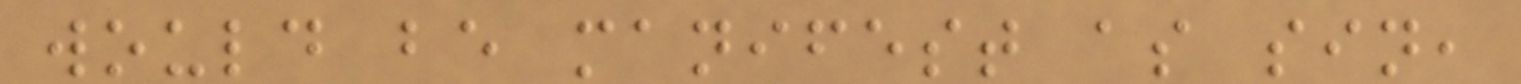would be manifest as sin,
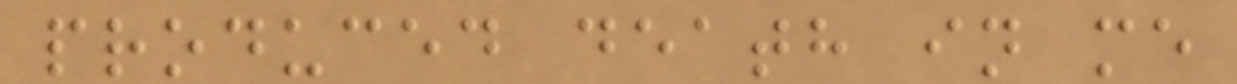produced death in me
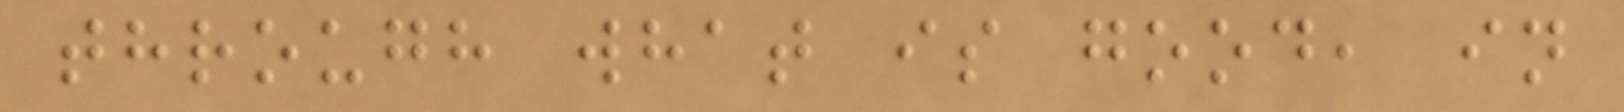through what is good, in
